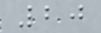20
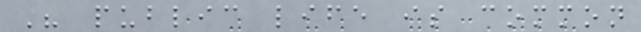His public life is common
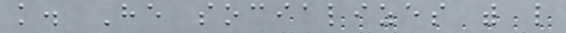knowledge. He socializes with like
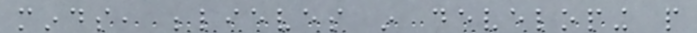minds, believes in developing people
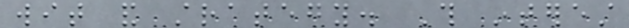wit and strategy. This interest
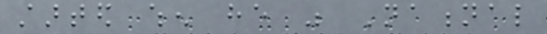started when he was National
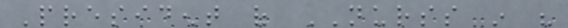President of NURSS in his
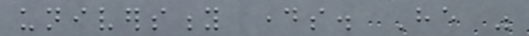university days. He was
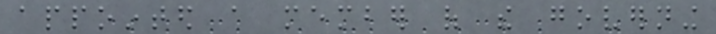appointed a member of the governing
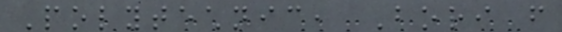Polytechnic, Bori from
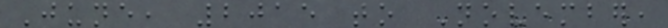June, 2015 to November,
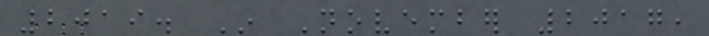2019. In November 2017,
